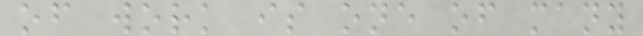of work is one of many
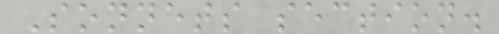Sonnets section.
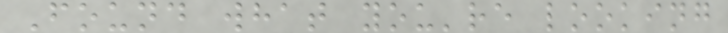Found what you're looking
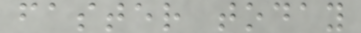faster today
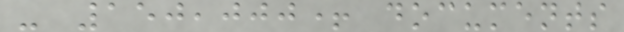- 150,000+ documents
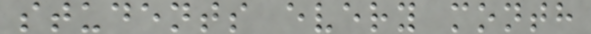students every month
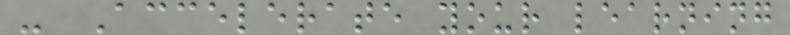- Accelerate your learning
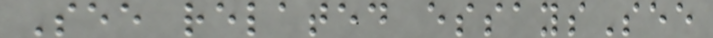See related essaysSee
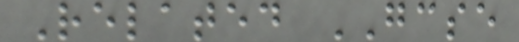Related GCSE
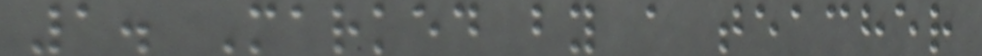1. Marked by a teacher
